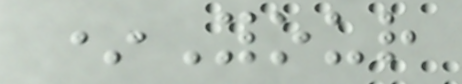*Your
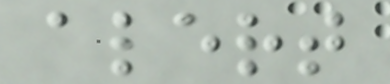alert
